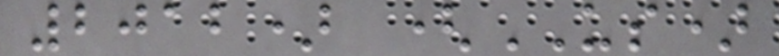2012) (US)
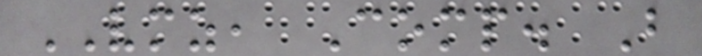VMZ, Comp. B
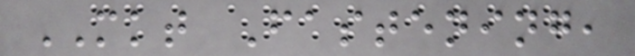MKT Fastening,
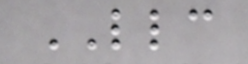LLC
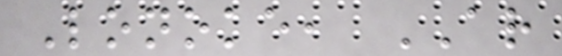Lonoke, AR
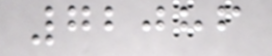72086
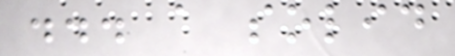... a solid
